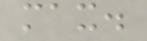max.
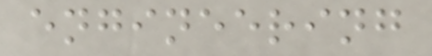engineering
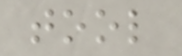tool
